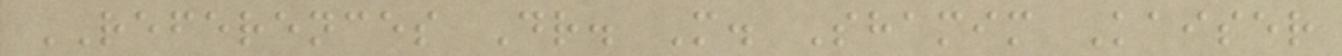REFERENCES Dr. M. Shamim Kaiser
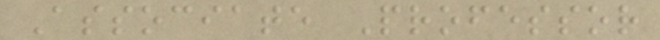Associate Professor
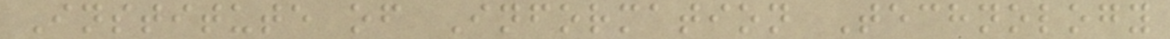Institute of Information Technology
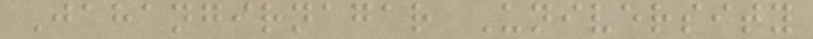Jahangirnagar University
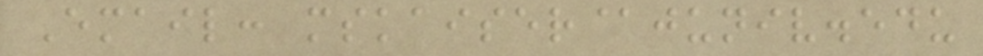Email: mskaiser@juniv.edu
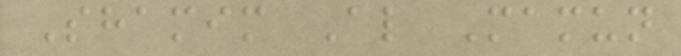Shamim Al Mamun
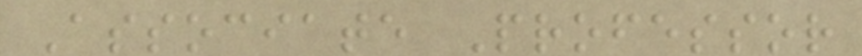Associate Professor
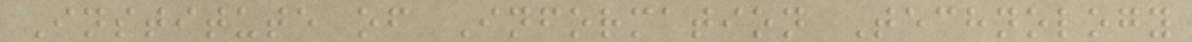Institute of Information Technology
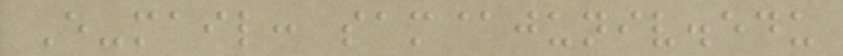E-mail: sam@juniv.edu
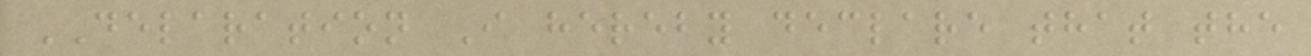DELARATION I hereby declare that the
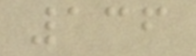136
